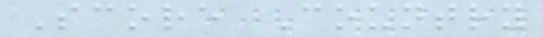Score Country
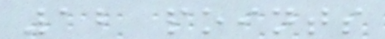12 points
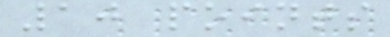10 points
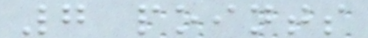7 points
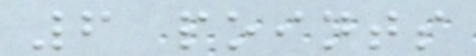6 points
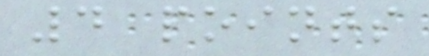4 points
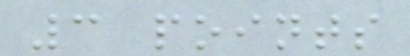3 points
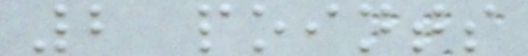2 points
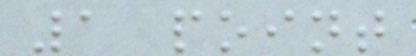1 point
